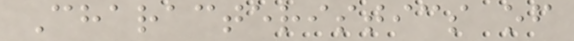Characteristics of
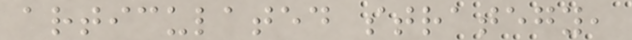articulated strategy,
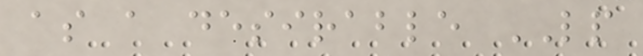as a desirable LP
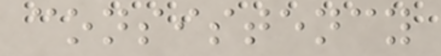consistency
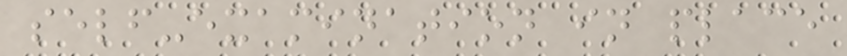self-examination in place
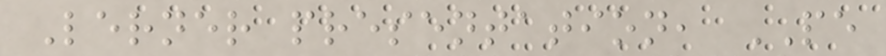Lerner presentation, PE
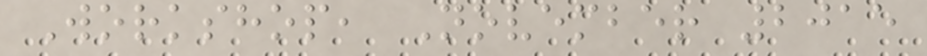Workshop, November 2015
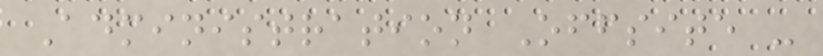Administration Offsite -
